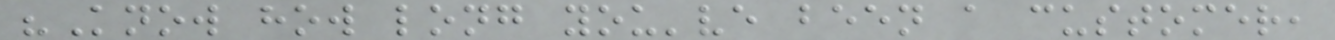"Know how long you've been a customer,
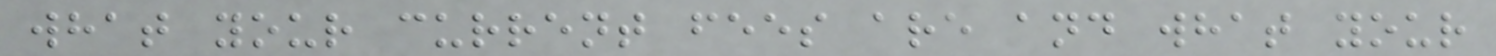what your current fees are and what your
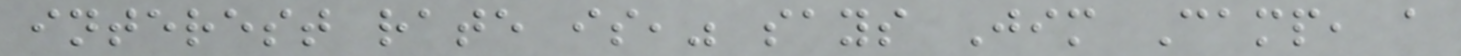interest rate is," says Jim Camp, a
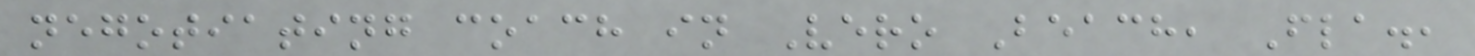negotiating coach in Vero Beach, Fla.,
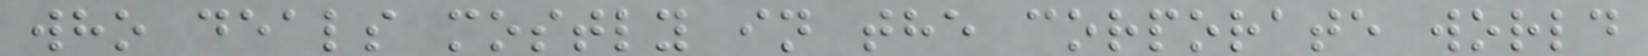who deals mostly in the corporate world
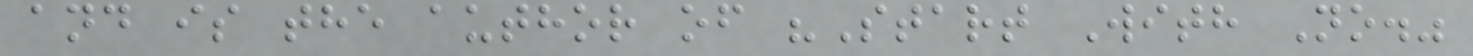and is the author of "Start With No."
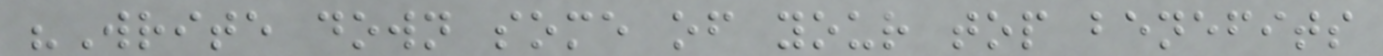"Write down some of your top benefits
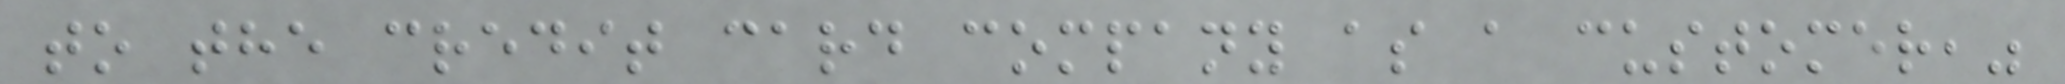to the credit card company as a customer,"
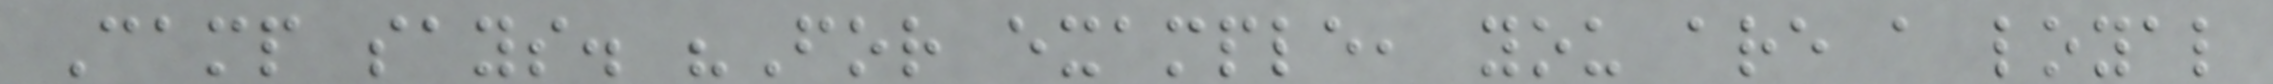Camp says. "For example, you are a loyal
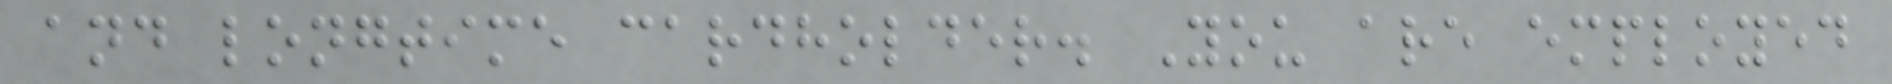and longtime cardholder. You are employed
